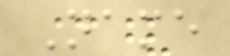Name
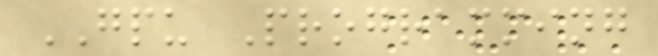GPU Programming
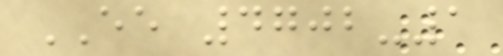EE 4702-1
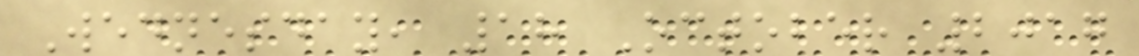Wednesday, 18 October 2017
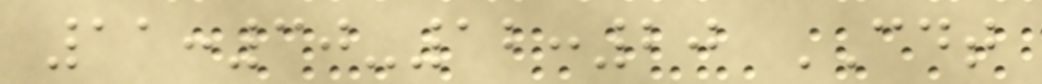11:30-12:20 CDT
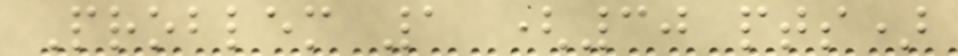Problem 1 (30 pts)
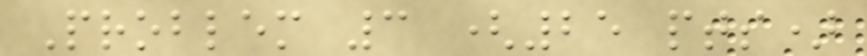Problem 3 (25 pts)
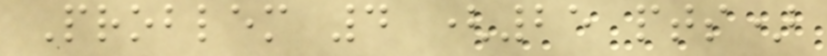Problem 4 (25 pts)
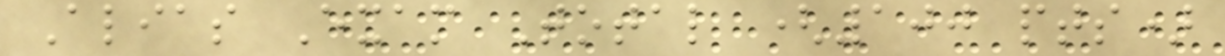Alias Exam Total (100 pts)
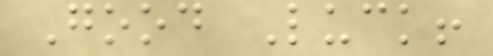Good Luck!
